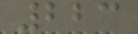223
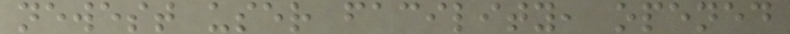newest user facility, opened
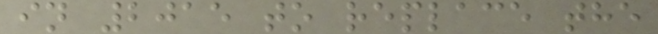in 2015 to replace the
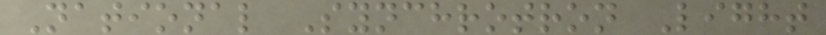National Synchrotron Light
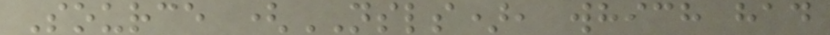Source (NSLS), which had
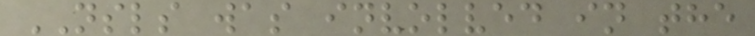NSLS was involved in the
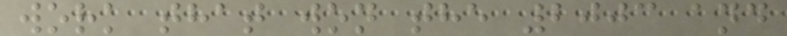work that won the 2003 and
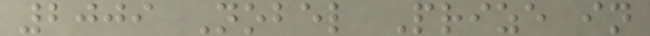2009 Nobel Prize in
